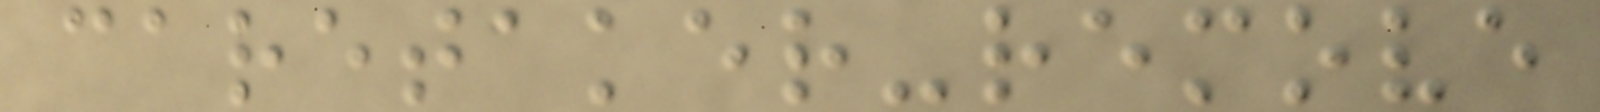caretaker-remove
